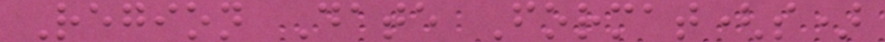Region Date Format(s)
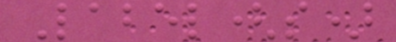Label(s)
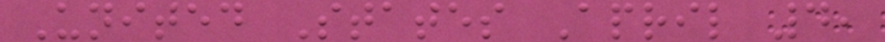United States April 4,
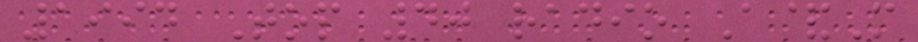1994 Top 40 radio A&M
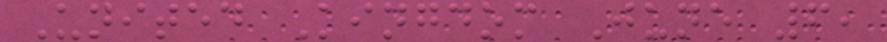United Kingdom June 6,
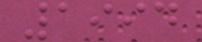1994
